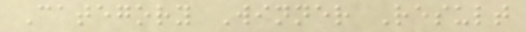Category Winner Result
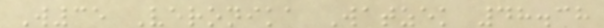W35 Veronika Watzek 48.38
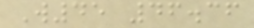W45 46.36
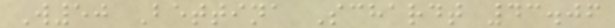W50 Bettina Schardt 43.06
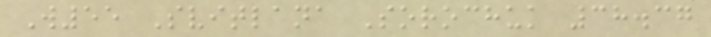W55 Svitlana Sorochuk 38.37
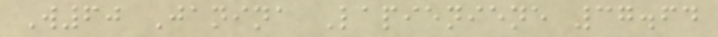W60 Janina Lapieniene 37.64
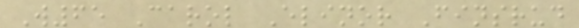W65 Carol Elinor Finsrud
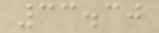33.30
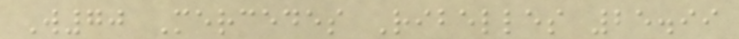W70 Mercedes Ribelles 25.99
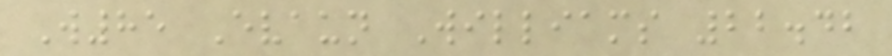W85 Evaun Williams 22.42
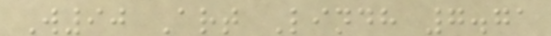W90 Art Lindh 7.71
